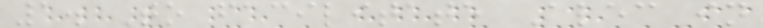1. To facilitate Alec in
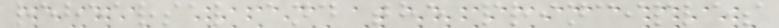rehearsal and the principles
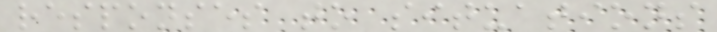responses to situations
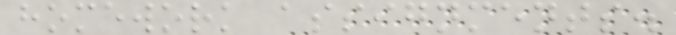homework assignments.
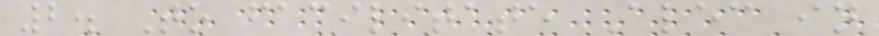2. To facilitate Alec in
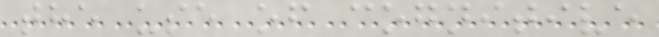the use of cognitive
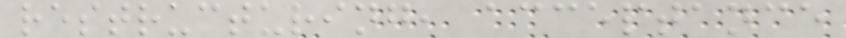restructuring, acceptance
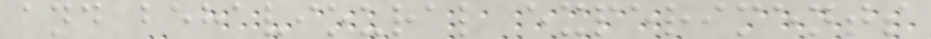and behavioural experiments
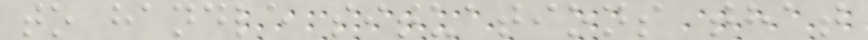to handle situations that
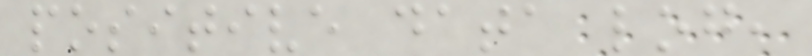positive data log,
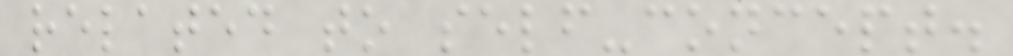related to self-concept.
